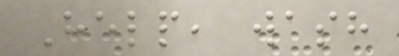Help, wash
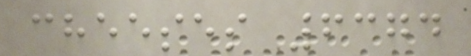cheeses 6374
